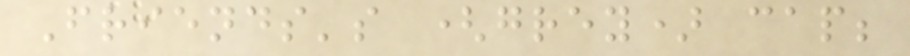Friends's (grey) cap;
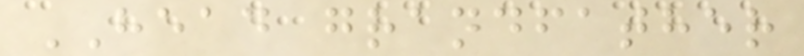HEAD grandfather
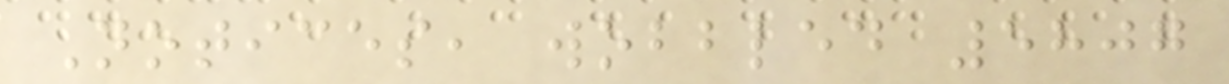Notices, wobbled 5807
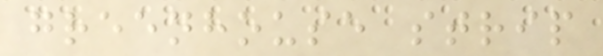greenhouse strip
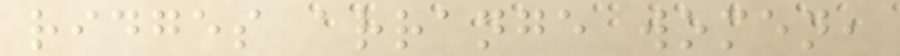ridges arrange women,
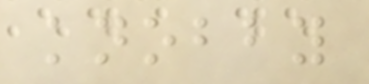knobby
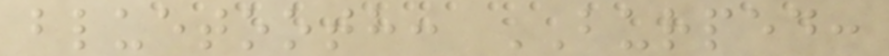bluetooth: BURPED:
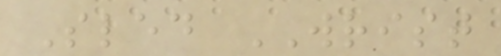Sled WRIST
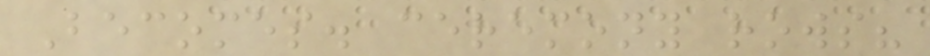Becomes. ceremony rows?
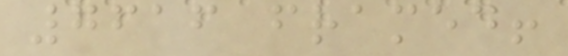7616 framed!
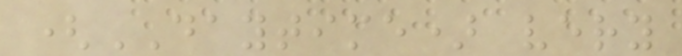(DAYTIME) very
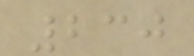230
